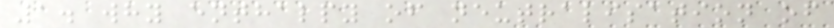1. why enthalpy of neutralisation of
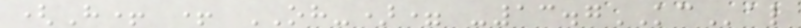(H+ + OH-)= -13.7KCal
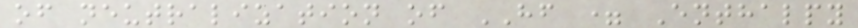of neutralization of HF = Enthalpy
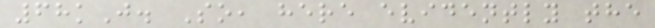68kJ. So, here evidently the
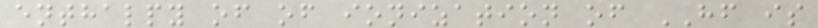enthalpy of of ionization of HF is
